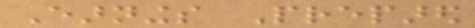Earnings Prepared
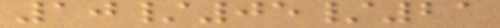10/05/21
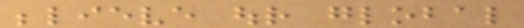believe our global
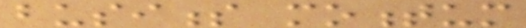business momentum
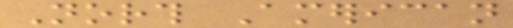North American
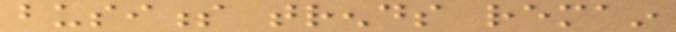business trends remain
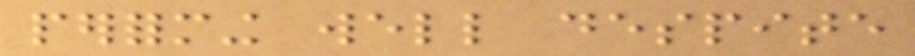performing well despite
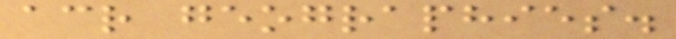across geographies.
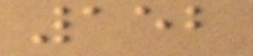152
